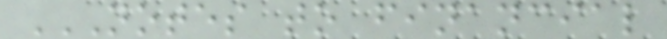NOTES TO FINANCIAL
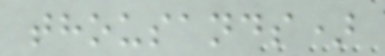thousands)
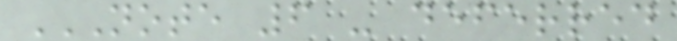NOTE 6 - DEFERRED
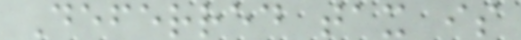Deferred tax is
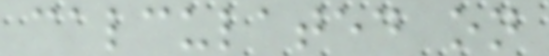calculated on
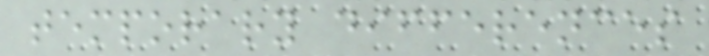temporary differences
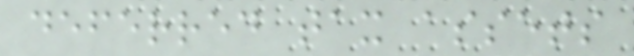deferred tax assets
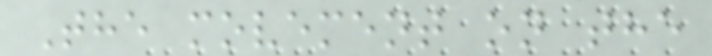The movement on the
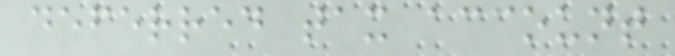deferred tax account
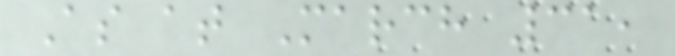As at March 31,
